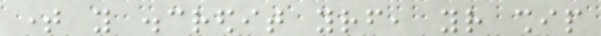time you discredit yourself, your ship
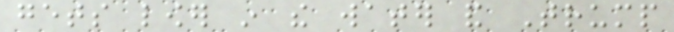gets lower in the water and Trump
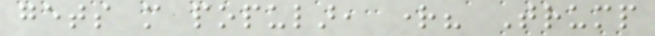gets more popular, right? Trump
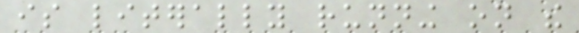is literally running on the
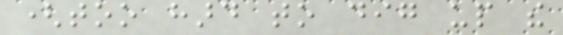(too hard to dig up the
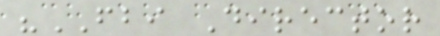"FBI Director
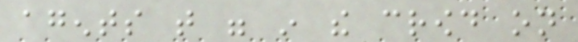agents that were in the crowd on
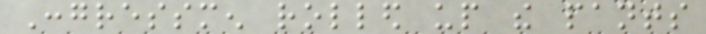Congressmen rolled up the pants
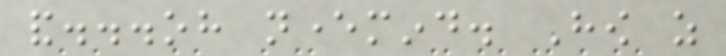and...oh nevermind. How as
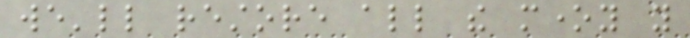we'll restore all the money you
